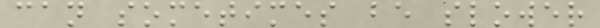can sometimes be slower
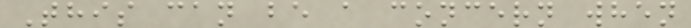This can be a concern when
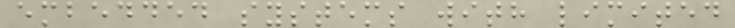embedded systems with limited
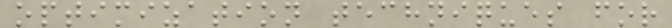optimization techniques for
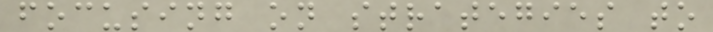focusing on strategies to
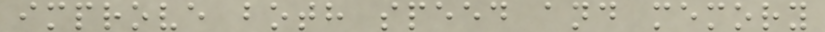improve both speed and memory
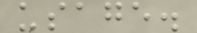usage.
